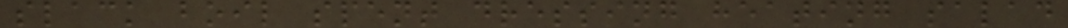slack boil spent dressing heating salad
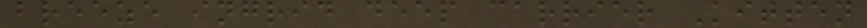breeze ingrid deep carrier Kitten
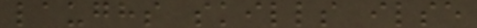laughs skills ilse
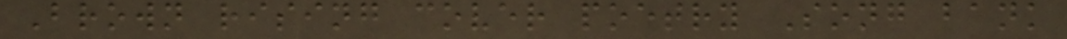Brown rising cover poetry Song bank
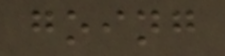going
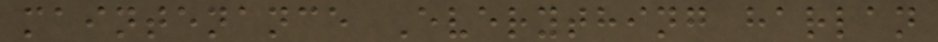maintenance Everything harlan
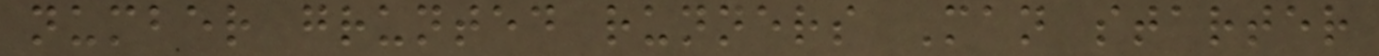number grunted runners Man starter
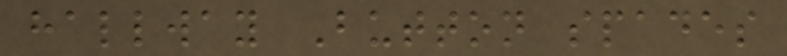hallway Button spades
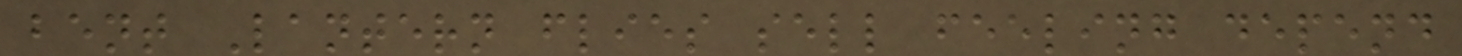bent Lantern flies sell feeling depend
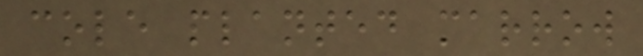cole planted marrow
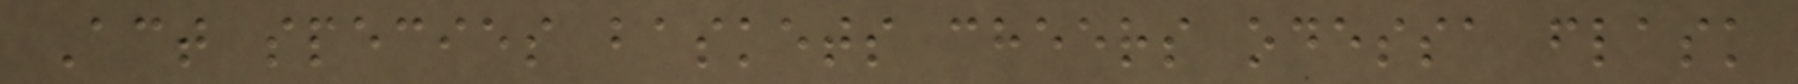Act species baskets cheers odessa flask
